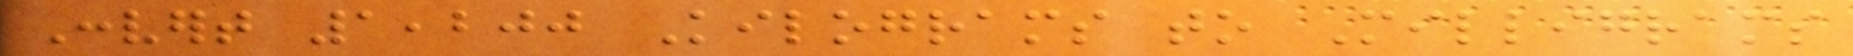Convert 1,200 Kilograms to Milligrams
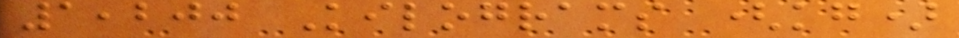1,200 Kilograms (kg)
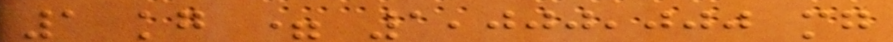1 kg = 1,000,000 mg
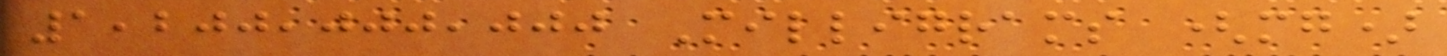1,200,000,000 Milligrams (mg)
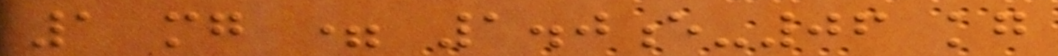1 mg = 1.0e-06 kg
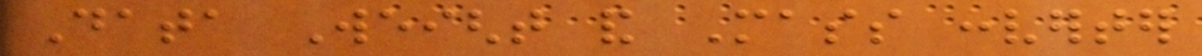Data Weight and Mass converter
